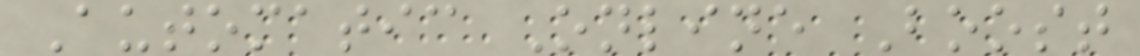Automatic Online Boost
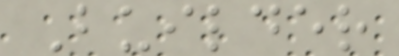Builder
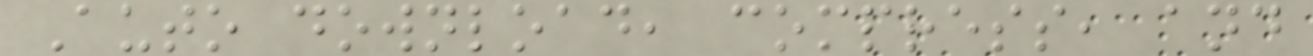Auto download, compress, and
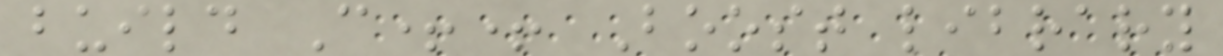build C++ Boost library
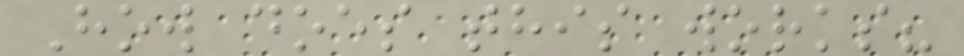How does this works?
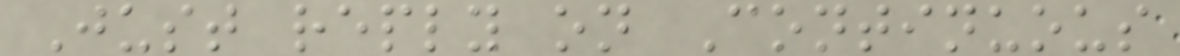Just reply on Continuous
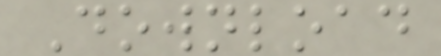Download
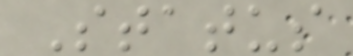Status
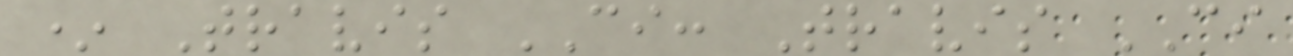* Travis CI: Travis CI
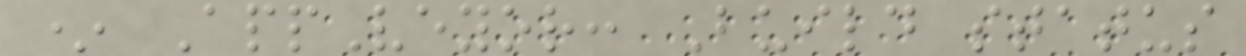* AppVeyor: Build status
